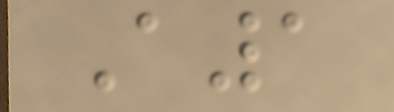A1
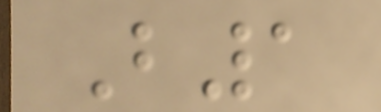B1
